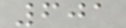601
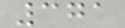371
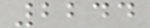2244
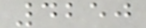4250
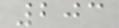203
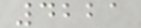4221
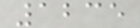1235
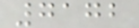7172
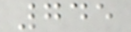745
